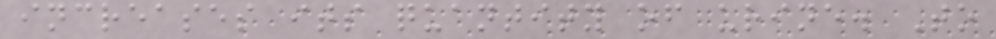increases its quantity of urine. To
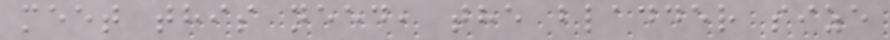meet this need, the bladder size
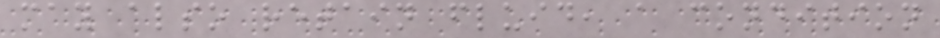may also retain fluid, a condition
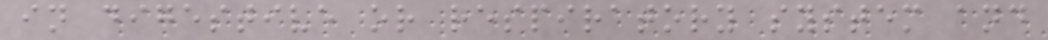in digestive or respiratory system and
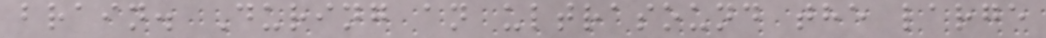brain. During an ultrasound the large
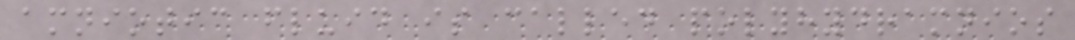amniotic fluid is called polyhydramnios
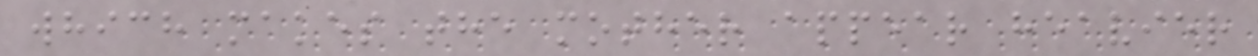which makes the mother appear heavier
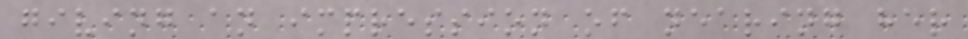giving an impression of nearing her
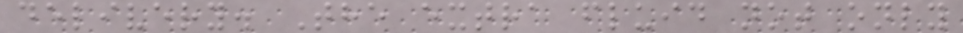delivery. The extra fluid not only
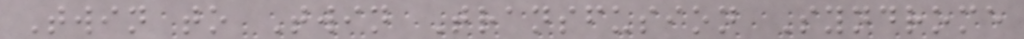Twin to Twin Transfusion Syndrome
